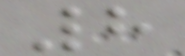8
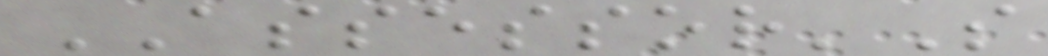ASSESSOR'S
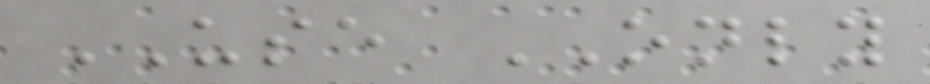USE ONLY
